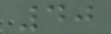40
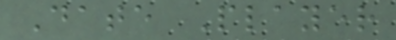Date Player
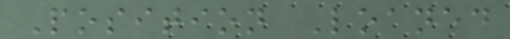Position Loaned
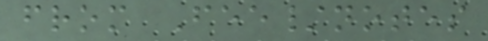from Fee/notes
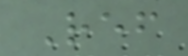Ref
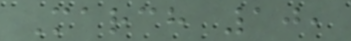March 10,
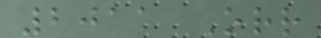2011 Orr
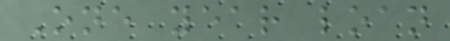One year loan
